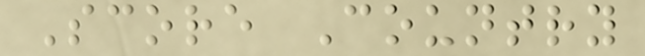Score Country
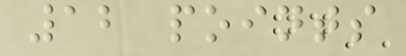12 points
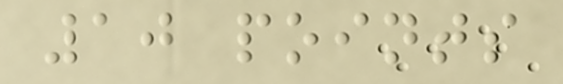10 points
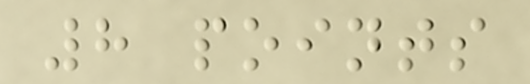8 points
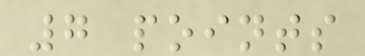7 points
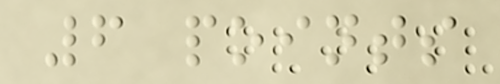6 points
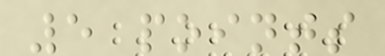5 points
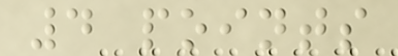4 points
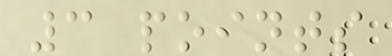3 points
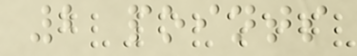2 points
